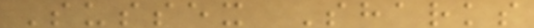Sussex Sharks
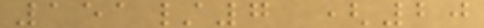151/7 (20
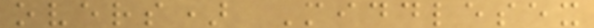overs) Middlesex
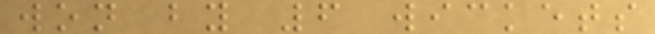won by 6 wickets
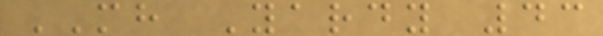MH Yardy 43
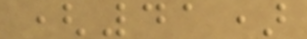(41)
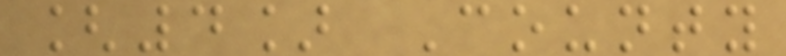[4] County
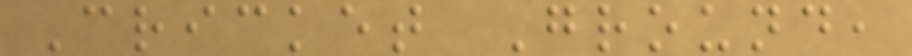Cricket Ground,
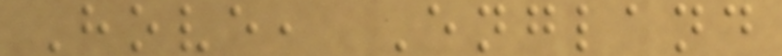Hove, England
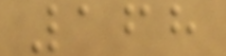168
